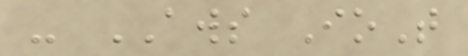- AWS IoT
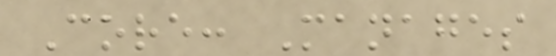Core: Manages
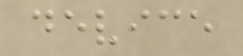device
